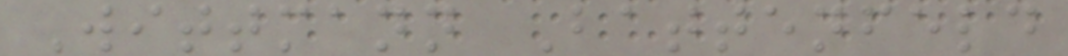Wittmann Battenfeld
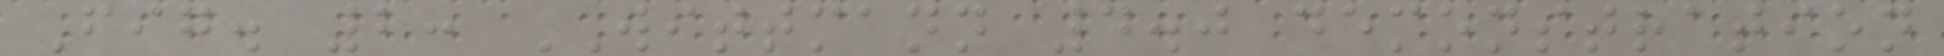Fig. 2: WITTMANN 4.0 demonstration
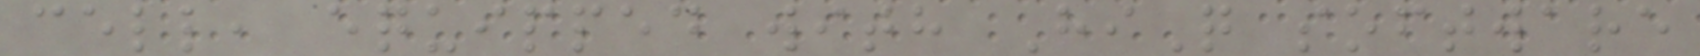cell, equipped with HiQ software
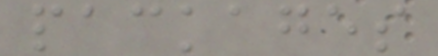packages
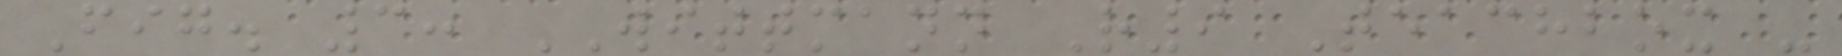Fig. 3: WITTMANN R9 Teachbox -
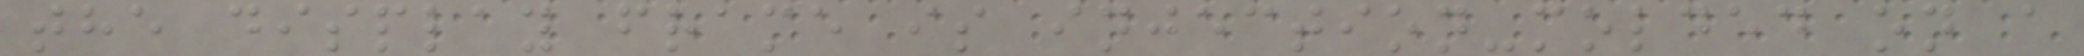the display frame is injection-molded on a
